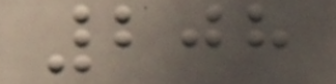208
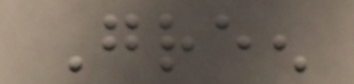Green
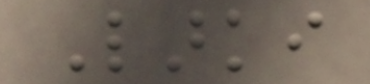Larki
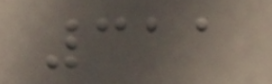311
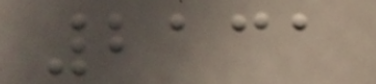2131
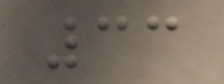33
